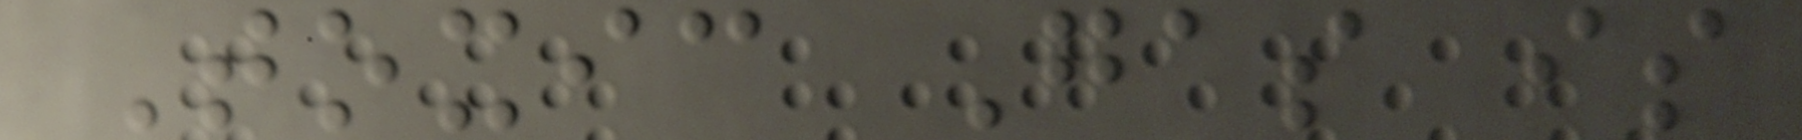Toxic Gas is
